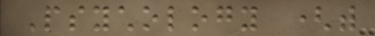Psychology (with
